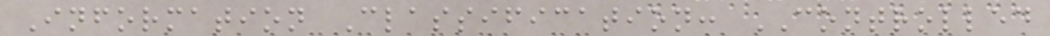Information Classification: CONTROLLED
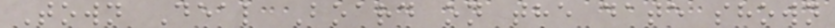Town Deal Board on the date shown
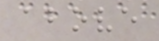above
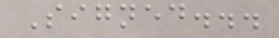Signed...
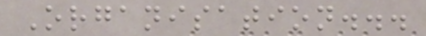Organisation...
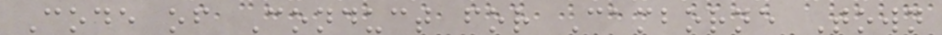Code of Conduct for Camborne Town
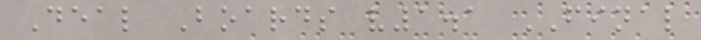Deal Boards v1.1 FINAL
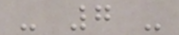- 7 -
